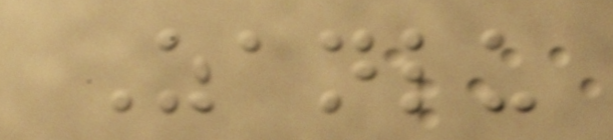Zanlu
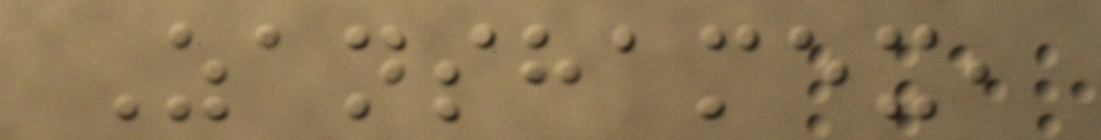Zanshamex,
